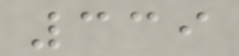339
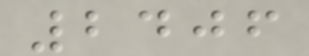2406
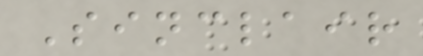Sinclair
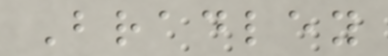Bradley
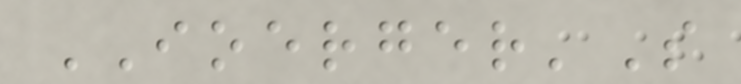IOERGER'S
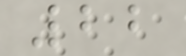22
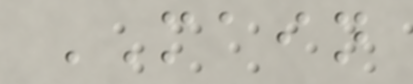MAIN
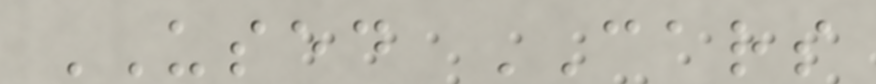USED CARS
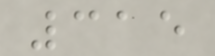315
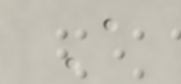A
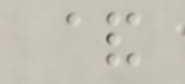&
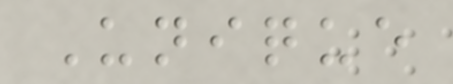Unique
